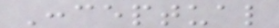Conceptual
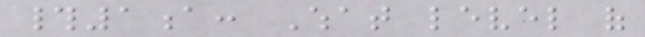#1a: What level of
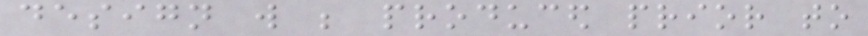design will be produced prior to
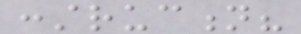construction?
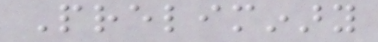Preliminary
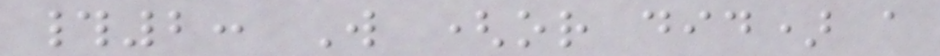#2: Will (or did) a
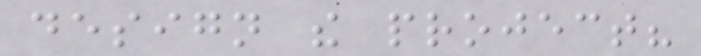design the project?
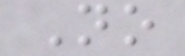No
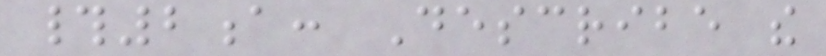#2a: Describe the
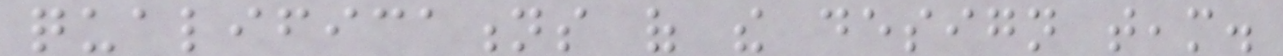qualifications of the design team.
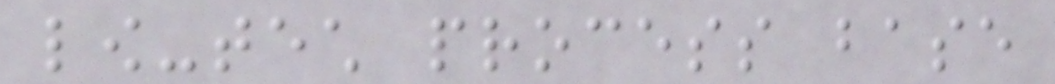low-tech process base
